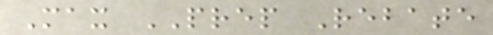Max PREP Rebate
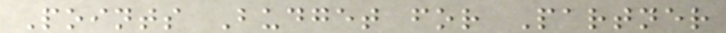Points Budget for Partner
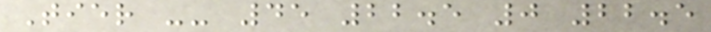Tier -- 45 22.5 0 22.5
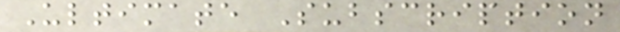Ultimate Subscription
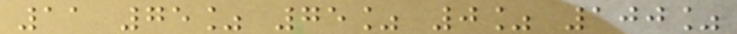11 75% 75% 0% 100%
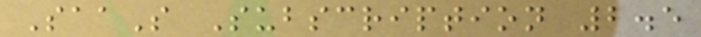SaaS Subscription 2.5
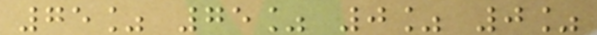75% 75% 0% 0%
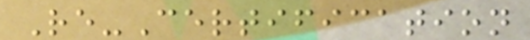Re-Certification
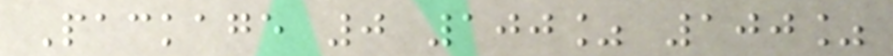Package 0 100% 100%
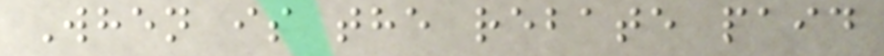When is the rebate paid
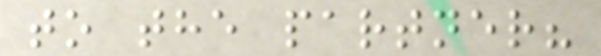to the partner?
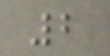2
